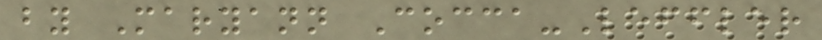by Maryann Cocca-Leffler
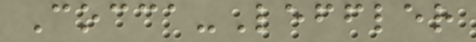Cocca-Leffler
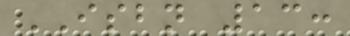ISBN 13:
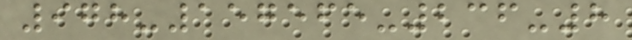978-157565-236-8
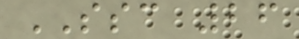SSC 26
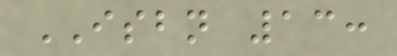ISBN 13:
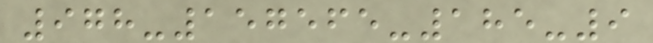978-157565-185-9
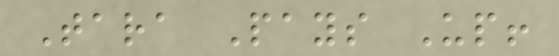Tara Pays Up!
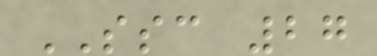SSC 27
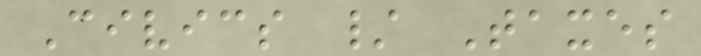Civics / Taxes
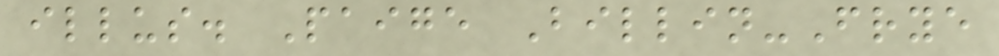illus. Paige Billin-Frye
